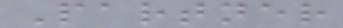Partner
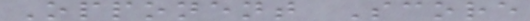Opponent Score
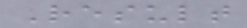Result
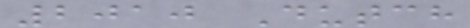2010 Dutch
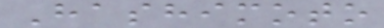Hashimoto
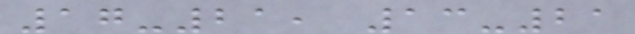17-21, 13-21
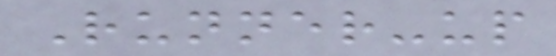Runner-up
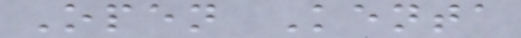Open Kenta
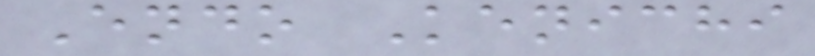Endo Kenichi
